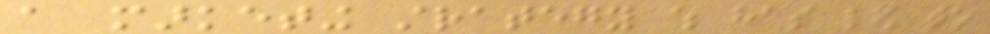a marketing strategy which has led to
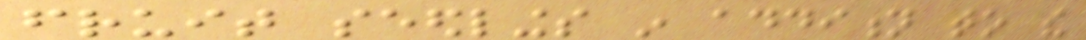fruit seedlings in addition to the
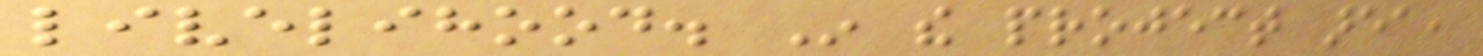livelihood. In the project area,
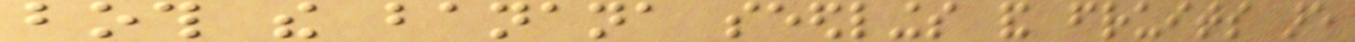both the banana seedlings and fruits are
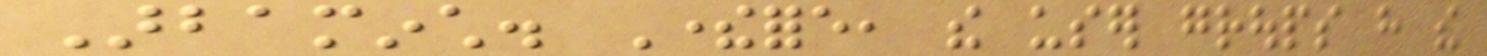Arbaminch. Therefore, the user groups have the
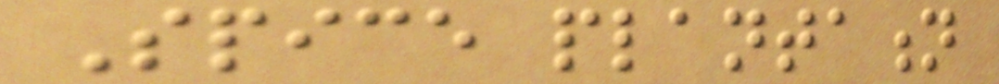Spice plantation
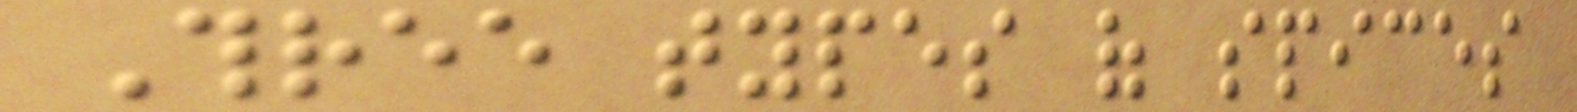Three types of spices
